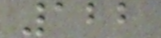122
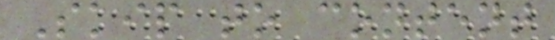Skip to content
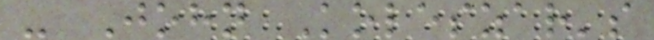- John Koleszar's
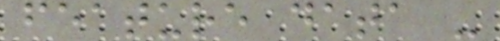feature data -
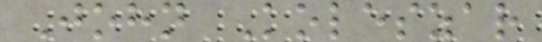John Koleszar
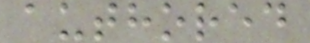authored
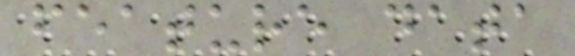feature data
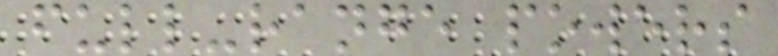full-range powers
